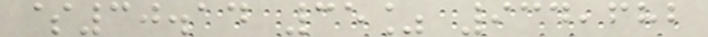$30.14 35% 934,682
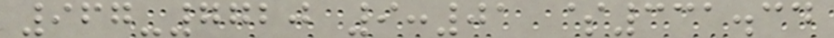967-7720 9:01 $331.34
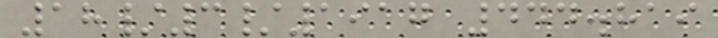18/3/1917 444.819
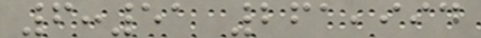6:51 261,994
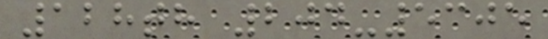128th 204-5305
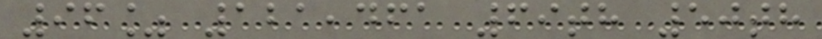96% 121,461 69th 50th
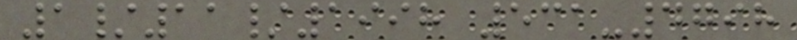1/11/1998 531-4798
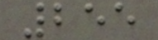255
